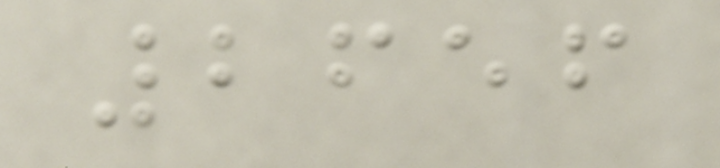2656
